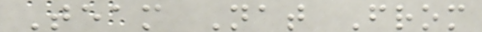Team Nat From
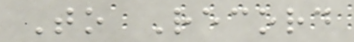To Record
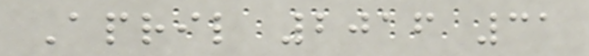April 2016 31
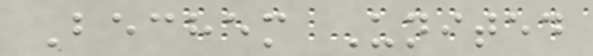Bechem United
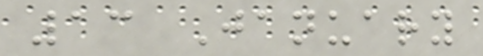13 January
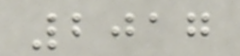2017
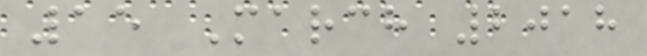15 March 2018
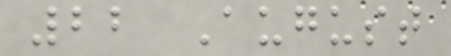22 August
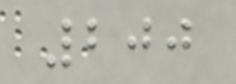200
